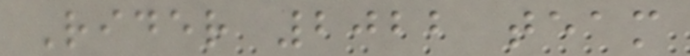Rider 2022 team
